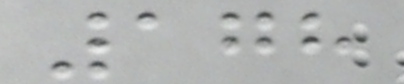178
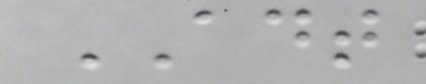ADT
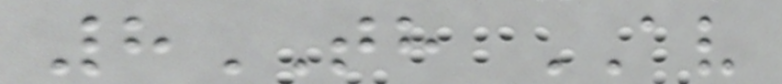8TH AV
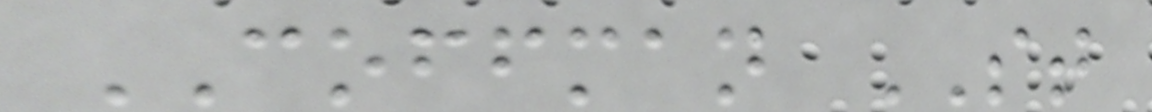COFFMAN ST
